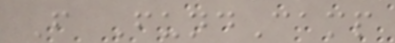From FundCamp
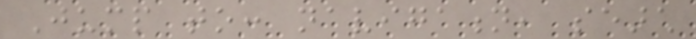Jump to: navigation, search
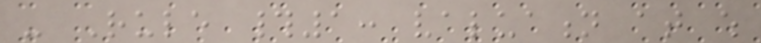- Rule #1: valuation at which
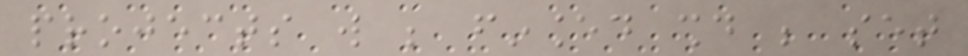projects will be financed should be set
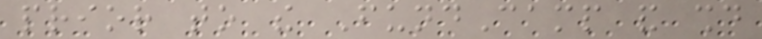prior to the FundCamp and should
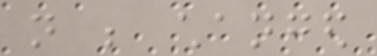not be changed
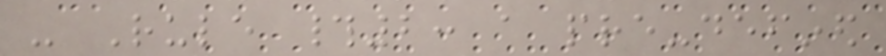- Rule #2: a pre-defined
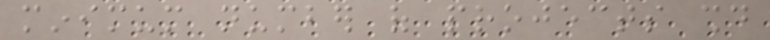minimum number of projects should
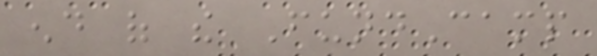end of the FundCamp
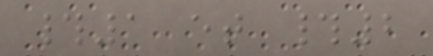#1 et #2
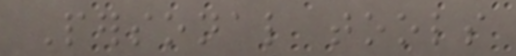Personal tools
